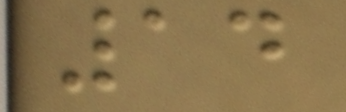14
